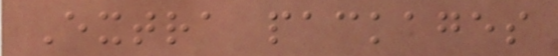Extra packages
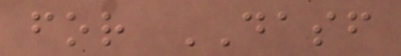for DASF
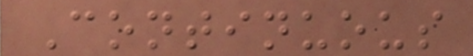Continuous
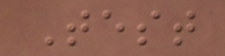Test
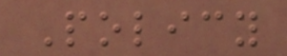Policy
